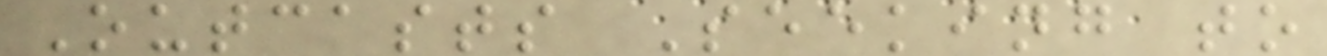Outcasts Seeking to
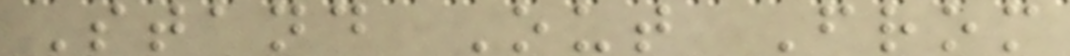Stand Out From
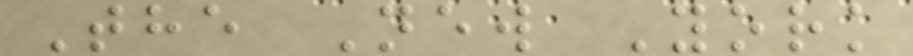The New York
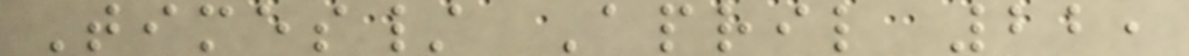Times/ April 22,
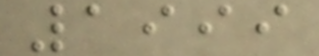1999
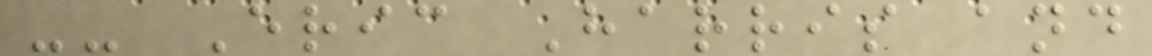-- Eric Harris and
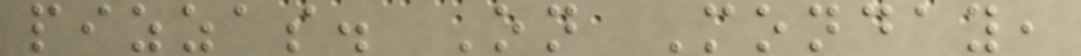pizzas. On Monday,
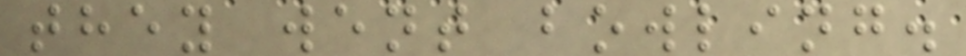they went bowling.
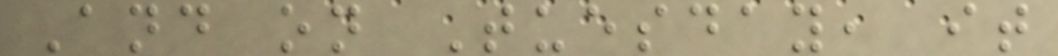And on Tuesday, it
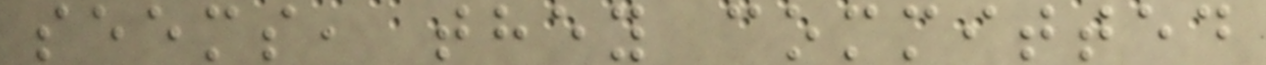seems, they committed
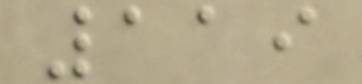119
